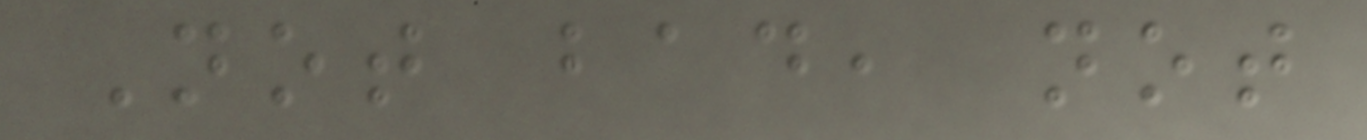Not bad, not
